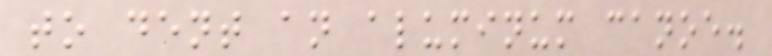to dent an aluminum canoe.
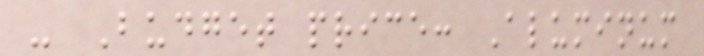- Budget price: Aluminum
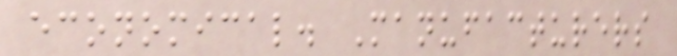economical. Manufacturers
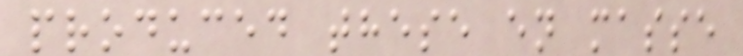produced these en masse
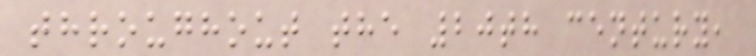throughout the 20th century,
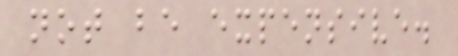not be expensive.
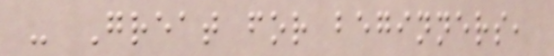- Great for beginners,
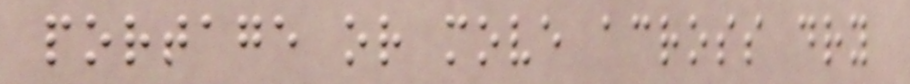portage or move across dry
